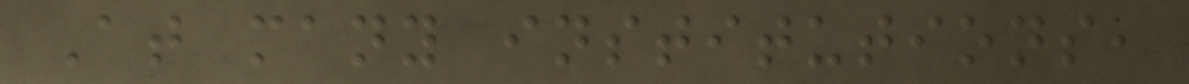At many institutions,
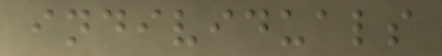individuals
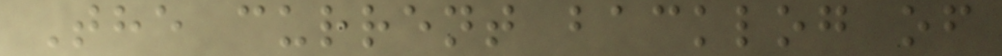The current backlog of
